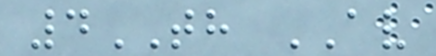4TH AV
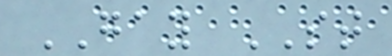GAY ST
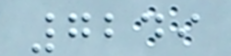7249
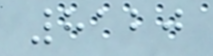8120
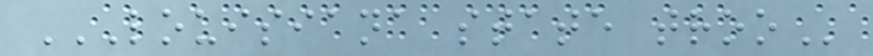LOUISIANA STATE TROO
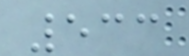533
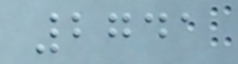2741
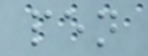pen
